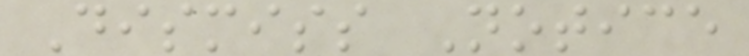Dismiss Notice
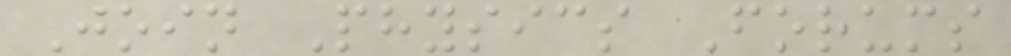Join Physics Forums
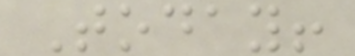Today!
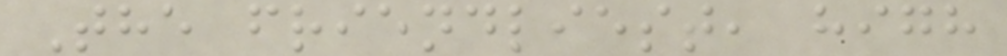The friendliest, high
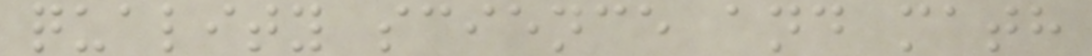quality science and math
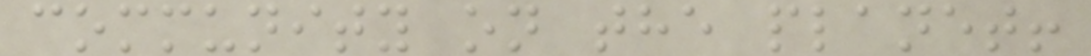community on the planet!
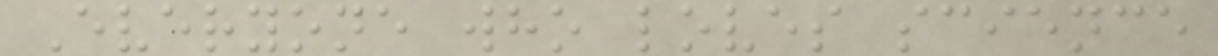Everyone who loves science
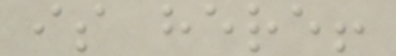is here!
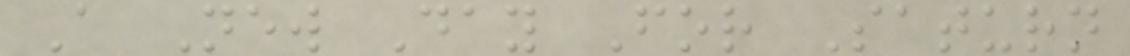A New Day For Saturn
